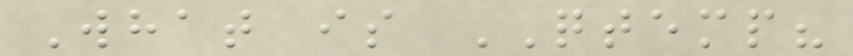What is QTEMP?
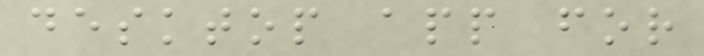desktop app for
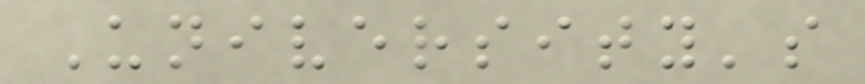University's
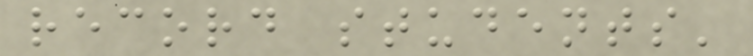record students'
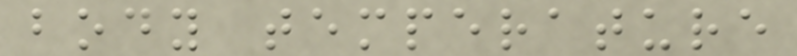body temperature
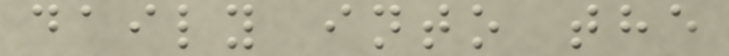daily into the
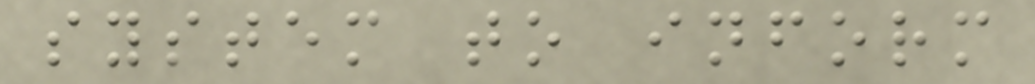system to inform
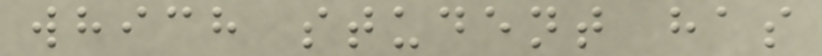which student has
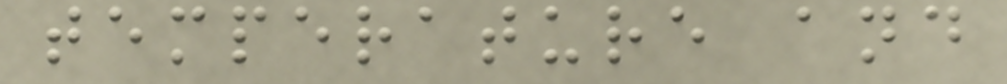temperature and
